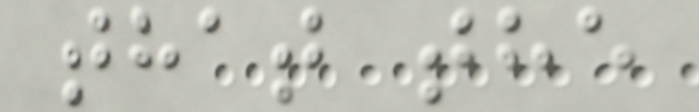that the
